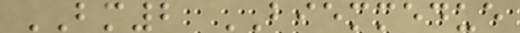BM2 BIEMMEDUE
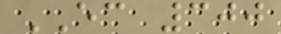EC 300
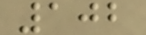102
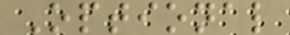Optional
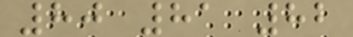80 81 82
